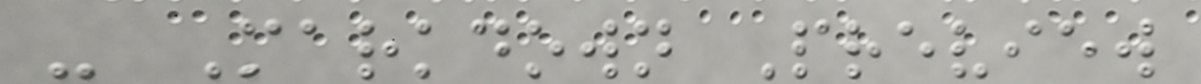- Markdown Preview
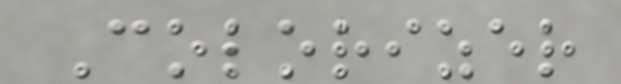Colorizer
